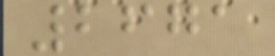2671
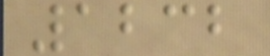1232
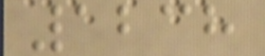1238
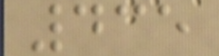435
